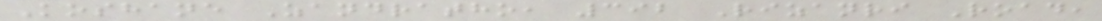Koshane Zandratho, 392 Rizanri Road,
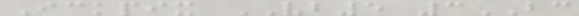Ickpix VB5 3BC
